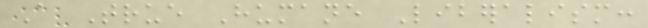A True Humane Liberalism:
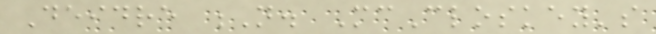Deidre N. McCloskey's
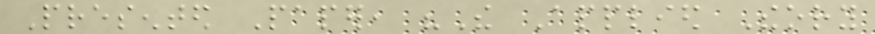Presented Paper, "The Applied Theory
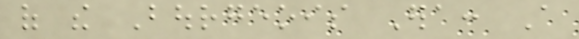of the Bourgeois Era: A
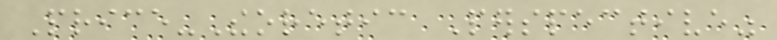Price-Theoretic Perspective"
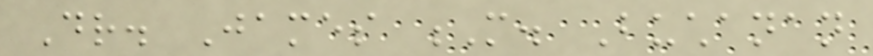Dr. James M. Buchanan
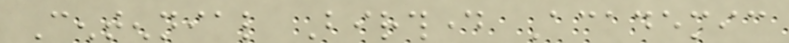Centennial Birthday Academic
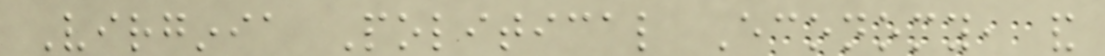Virginia Political Economy, and
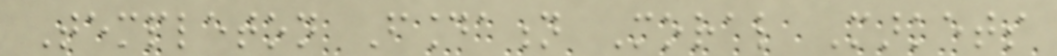Templeton Foundation Moral Markets
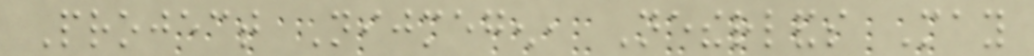Project Nijmegen, Netherlands May
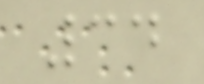34
